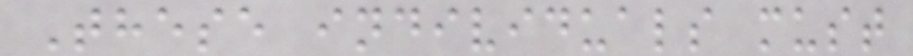These individuals must
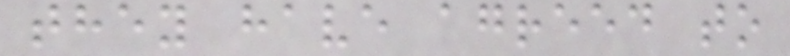they have agreed to
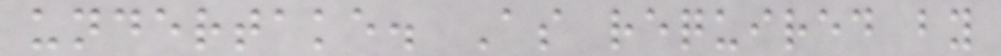undertake. As required by
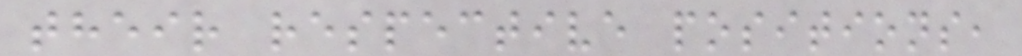their respective positions,
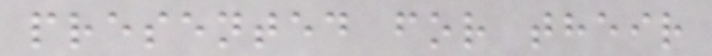presented for their
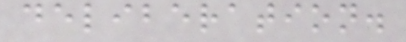deliberation.
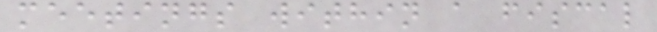meetings within a fiscal
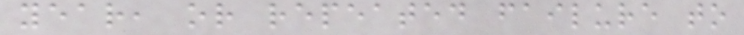year, or repeated failure to
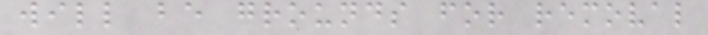will be grounds for removal
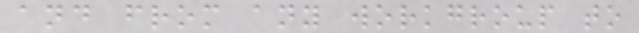and from any workgroup to
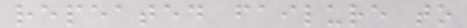repeated failure to
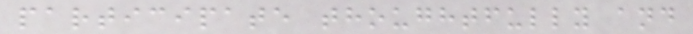participate thoughtfully and
